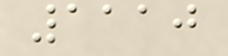1110
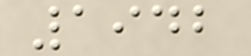1942
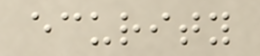ecurity
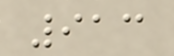913
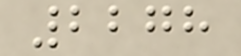2278
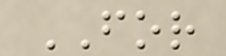FOR
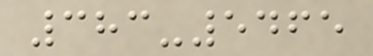383-5465
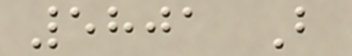5801 B
